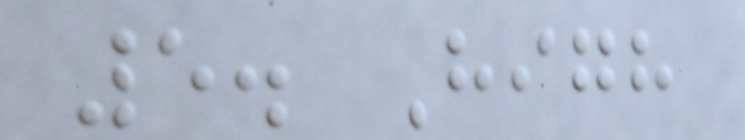5. High
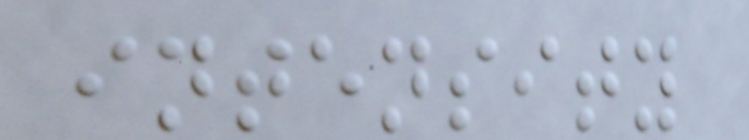intensity
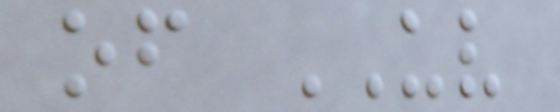of UV
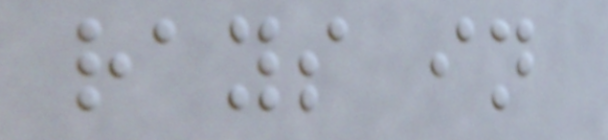rays in
